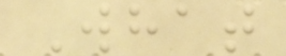What
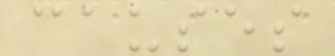causes
